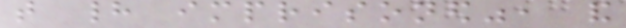that had imprisoned", and
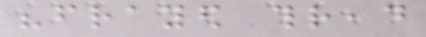"frayed thread
